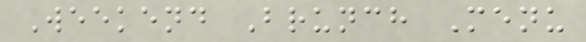Weekend Brunch Menu
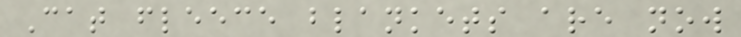Cat fleece blankets are now
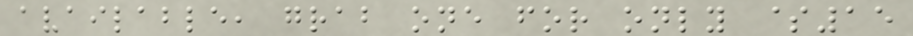available, grab one for only $15
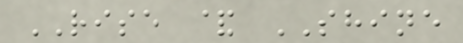RISE & SHINE
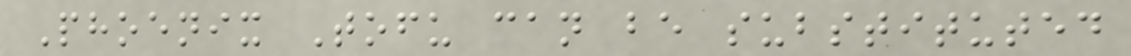Phoenix Tofu can be substituted
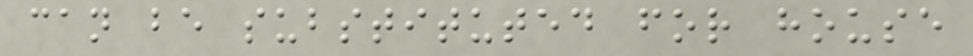can be substituted for house
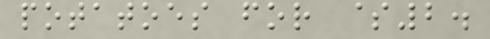potatoes for $2.
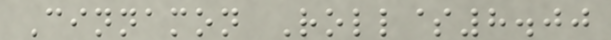Cinnamon Roll$8.00
